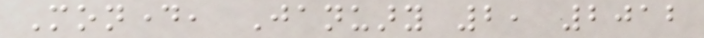Monday, January 2, 2012
